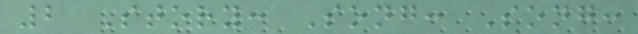2 Story: Song: Song:
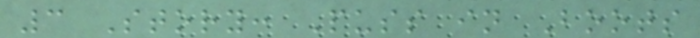3 Story: Puss in Boots
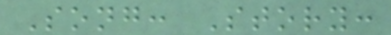Song: Story:
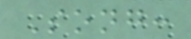Song:
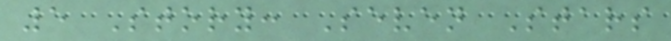5 Story: Seven Stars
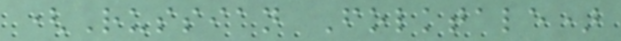(Russian Folktale)
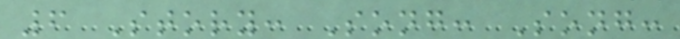6 Story: Song: Song:
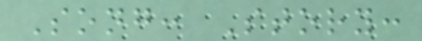Song: Story:
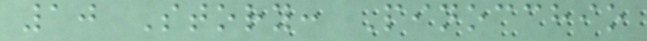10 Story: Pinocchio
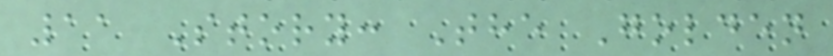11 Story: The Golden
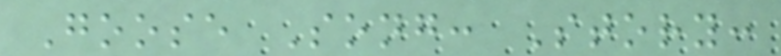Goose Song: Story:
